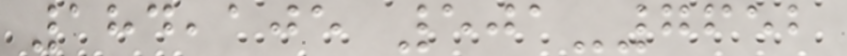184,105 501-7652
